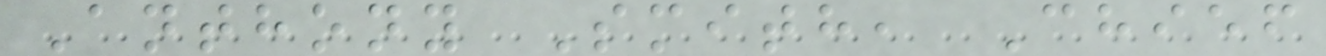Anthony Smith, Chief
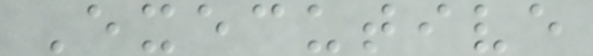Executive
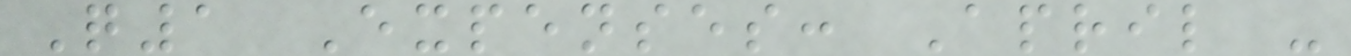Q1 Expenses: April -
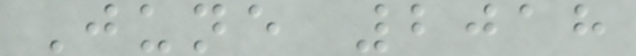June 2018
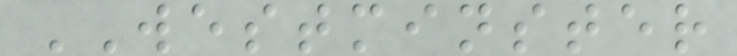WESTMINSTER
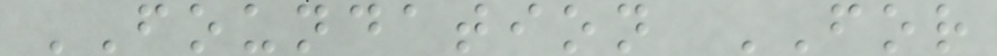FOUNDATION FOR
